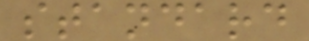standard
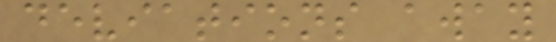deviations away
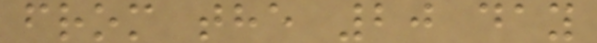from the 20 day
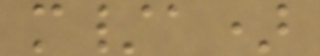m/a)
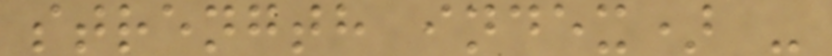strength index) -
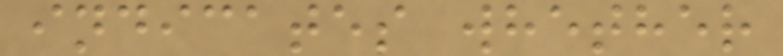indicates whether
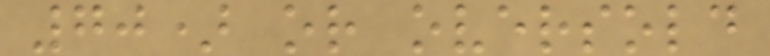70) or oversold
